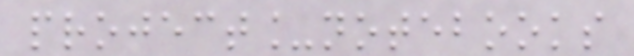project_notebooks
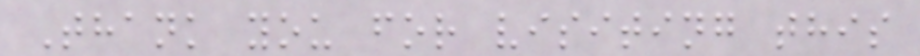Thank you for visiting this
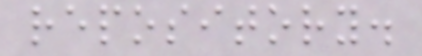repository.
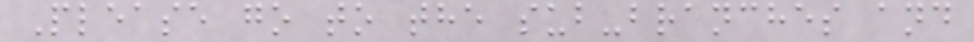Please go to the sub-branches and
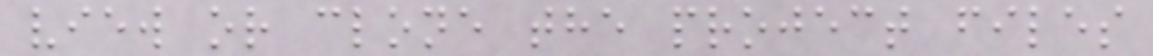view or clone the project files
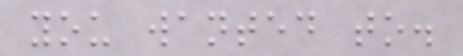you wanted to.
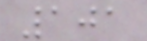101
